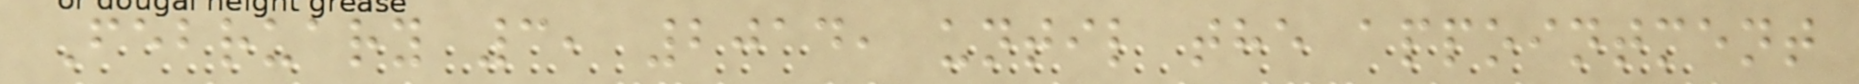February 3, 2014, until the appointment
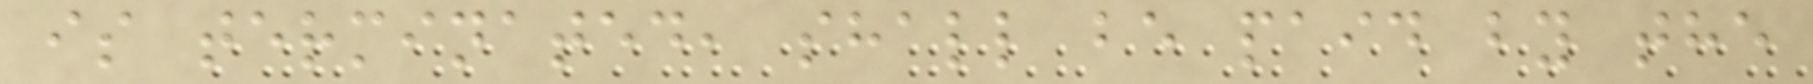is terminated, shall be paid by the
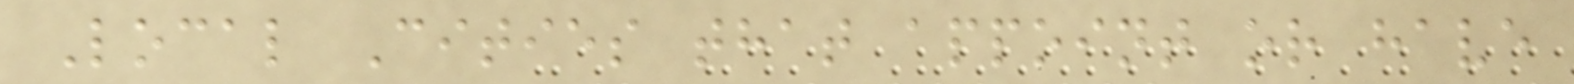Local Cities that appoint or have
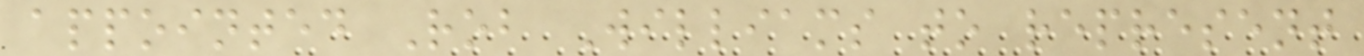appointed Rob Williams to represent
